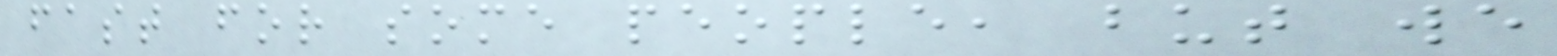fast for some people, but we
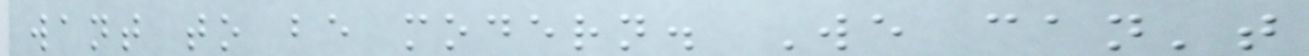want to be modern. We can't
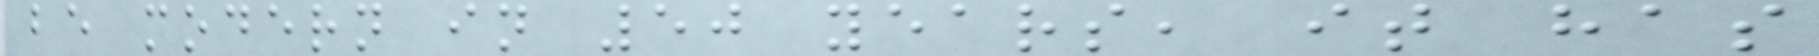be modern in 50 years, it has
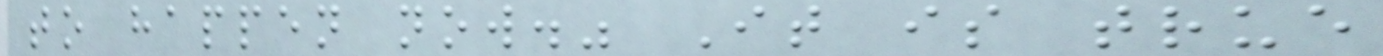to happen now." It is true
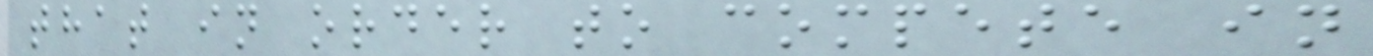that in order to compete in
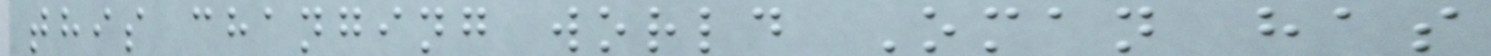this changing world Oman has
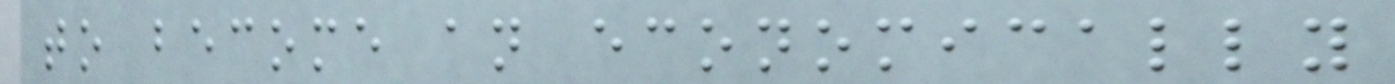to become an economically
